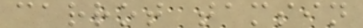carrot tamsin
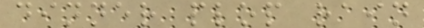dinner plop rain
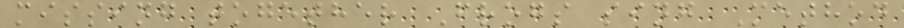missing together Frogs sing Method
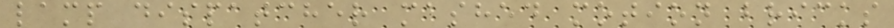lamp dispatcher mashed motion bricks
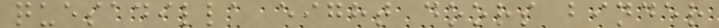quesadilla eight doors binder
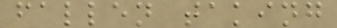fallen taking
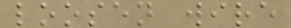loosen wire
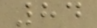84
